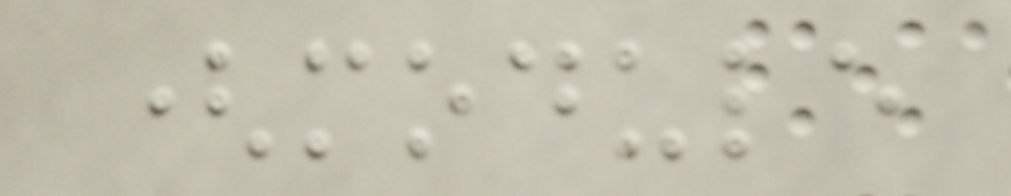(module
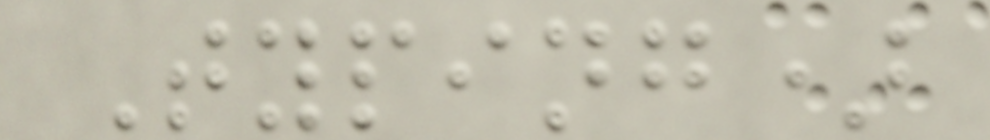Typing)
